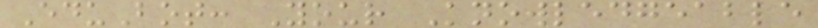EduBot: Your Knowledgeable
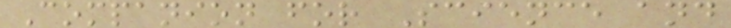Companion for Science and
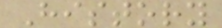History
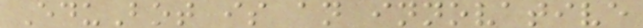EduBot is an innovative
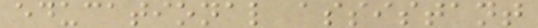educational assistant
